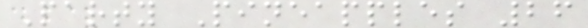Party Pineapples 26
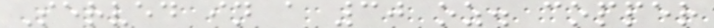Served in a 30 oz. copper
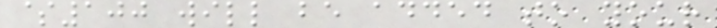$100 will be added to your
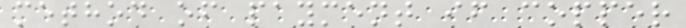method of payment if copper
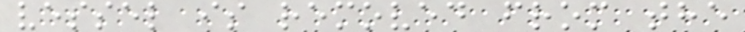vessel is removed from the
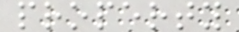property
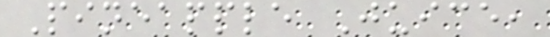Pineapple Juice,
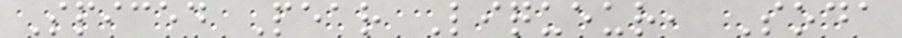Spiced Pear Liqueur, Soda
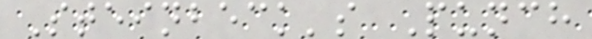Steinbeck's Punch
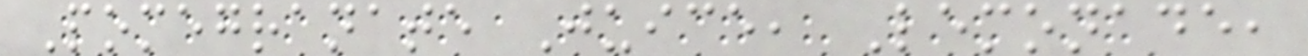Pomegranate Juice, Lemonade,
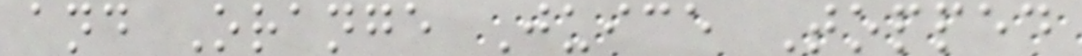and Orange Juice Topped
